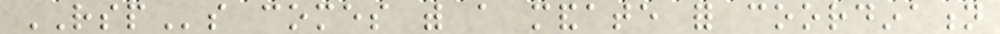RSPs comes with a mandate for coordination
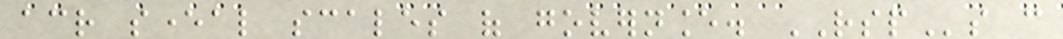across several scales of governance. RSPs can
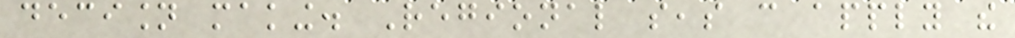decision making. Regional seas can apply the
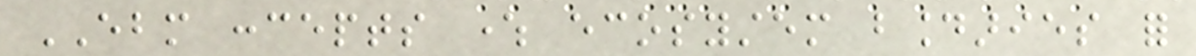EBM concepts where ecosystem boundaries for
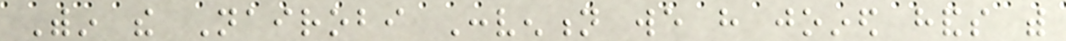Within the Nairobi Convention we have joined hands with
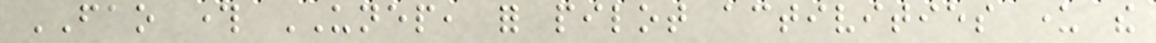FAO through UNEP, for pilot activities under the
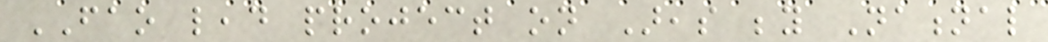FAO lead project on Areas beyond National
